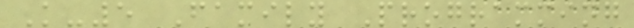K-5 Family Programming
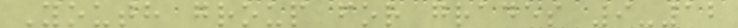Youth group for grades 9-12
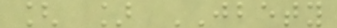[ ] JBETY
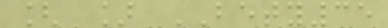[ ] BETY35
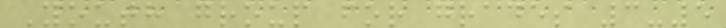Youth group for grades 3-5
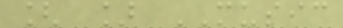[ ] MUSIC
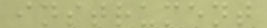instrument
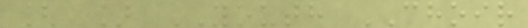[ ] YOUTH CHOIR
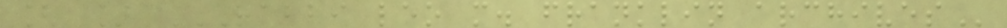[ ] RABBI LEO M. FRANKLIN ARCHIVES
